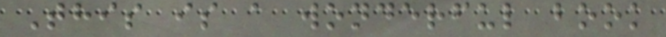This is a wonderful book
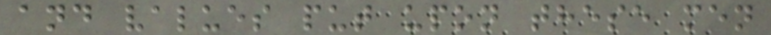and values put upon these men
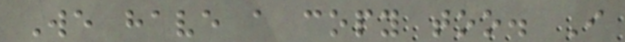We have a copy too. I
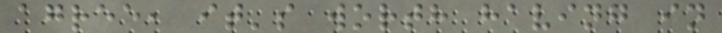agree, it's worth having in
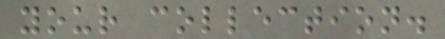your collection.
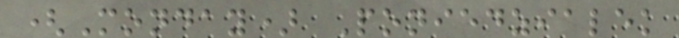(Monday) Poniedzialek
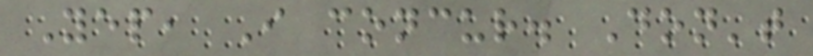Yep, I concur. Don't
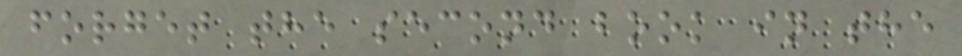forget the second book in the
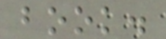book.
